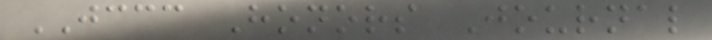JCCC Honors Journal
